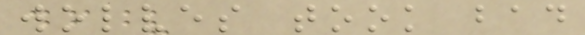wolves took bad
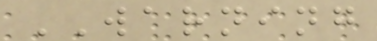WARNING
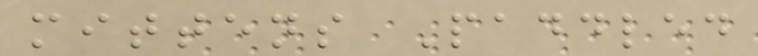mittens Paddled
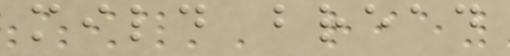mild bread
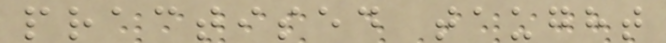practised taught
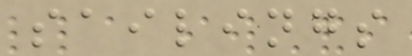sailings
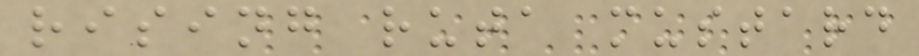rising ruta mustard
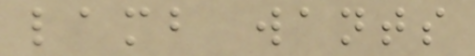lamb wants
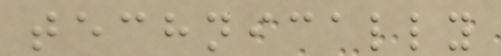technically
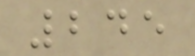245
